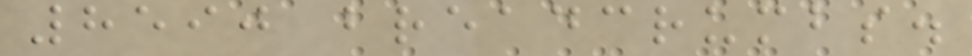8590 breadcrumbs.
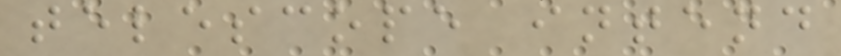telescope intend
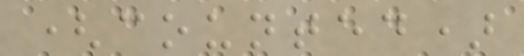(counted)
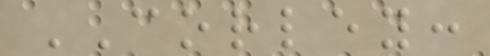CORLEY:
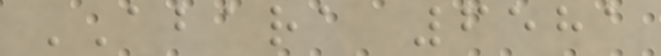ABARA 6581
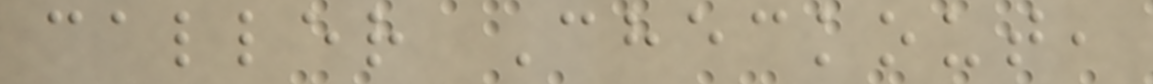caller Checkout,
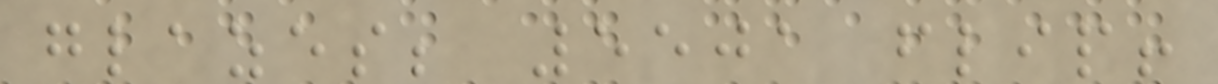glazes; 5501 flip!
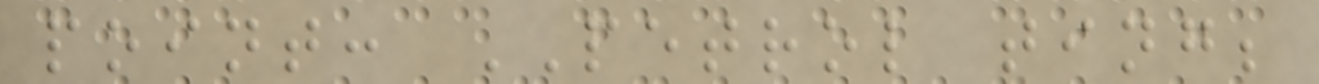point: PETROL ting;
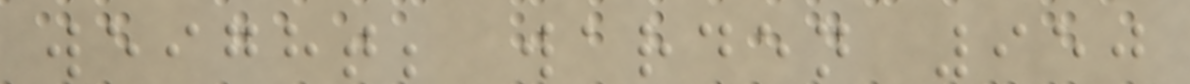weight; warden 950
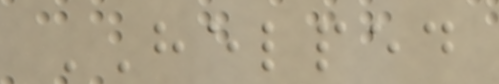HELPED
